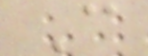C
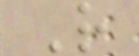R
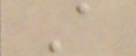A
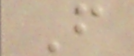F
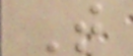T
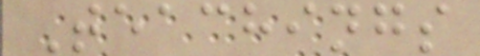Teachings
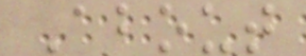About
